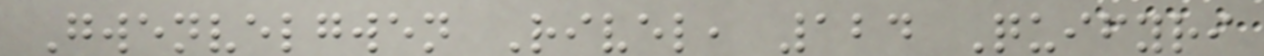Gwenvelgwen Rivel, 124 Quifyri
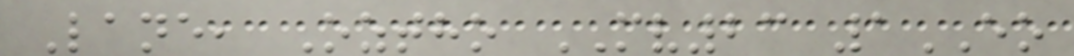Lane, Oztho MV23 1EO
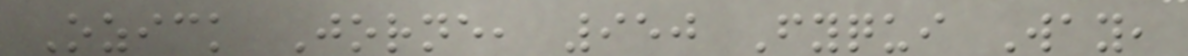Ozick Jorne, 950 Fyqui Way,
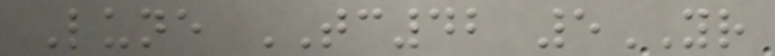Lune TC42 5YR
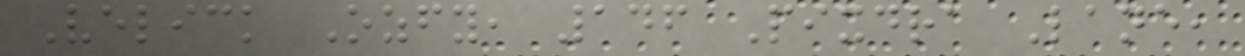Velick Ozfy, 146 Pixdra Lane,
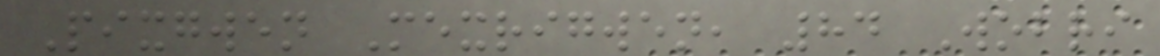Pixgwen Mexrigwen, 84 Wobri
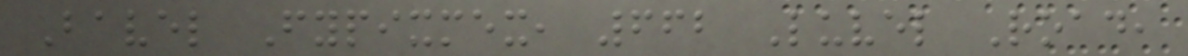Bavel Fypixmex, 662 Luvel Road,
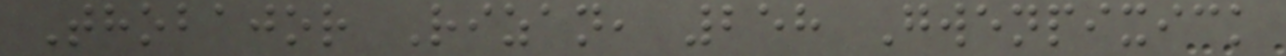Thobajor Rizan, 258 Gwenpixick
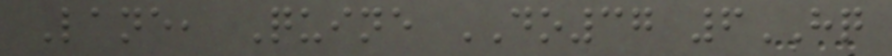Lane, Quine DO37 6HQ
